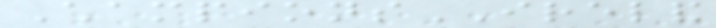ChampionsIRELAND
